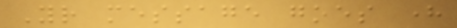Your message goes here
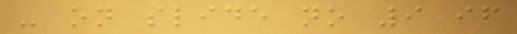- on slide no 9 if
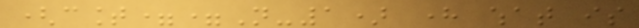(count==N-1) here what is
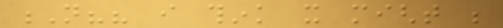N?? i think it might be
